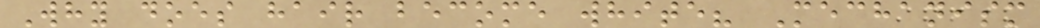Why does hair become white? Mechanism
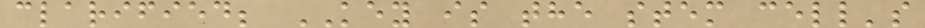clarified; KEY is the stem cell's
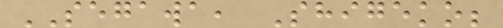SEGAWA, Shigeko;
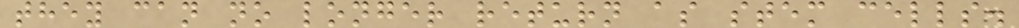they can no longer return as stem cells.
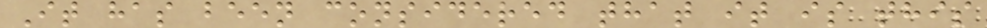It has been considered that it is this
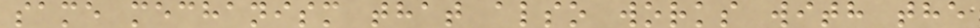same mechanism that also works with the
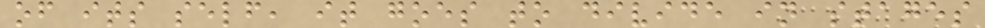of its self, it goes to divide in stages
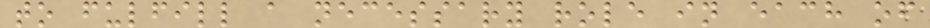to fulfill a necessary role in each of
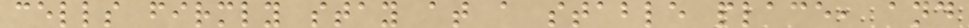cells firmly stay at a stable place, and
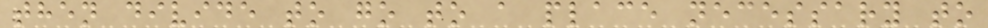then divide to go to a place necessary to
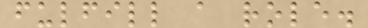fulfill a role.
